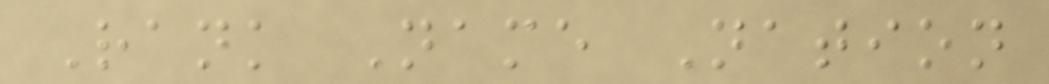Rank Name Nation
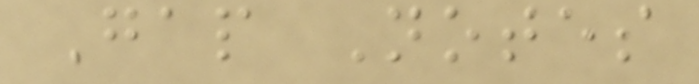Gap Notes
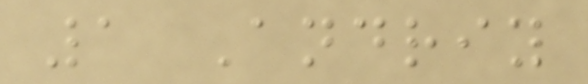1 Andriy
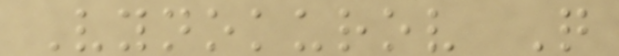Vynokurov Q
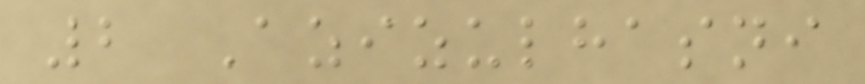2 Azizulhasni
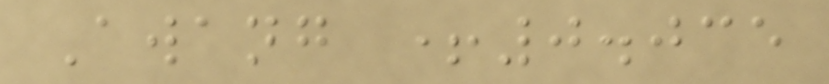Awang +0.035
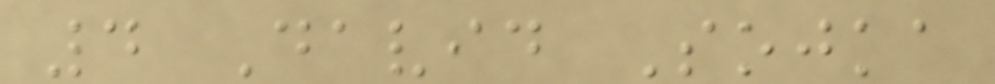4 David Sojka
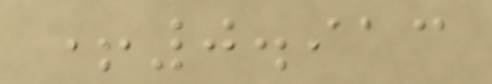+0.913
